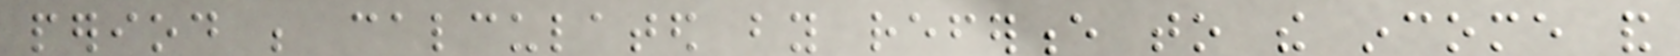period be calculated by reference to the income and
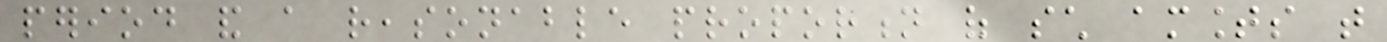period and a reasonable proportion of such amounts that
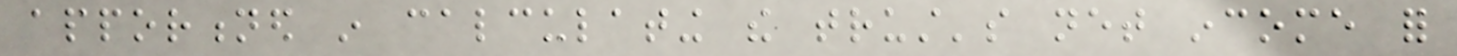apportioned in calculating the trust's net income for
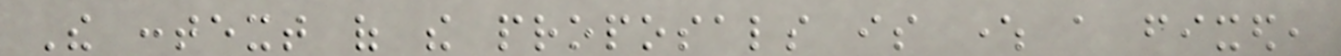The context of the proposals is where a fixed,
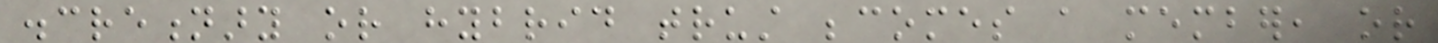discretionary or hybrid trust becomes a member, or
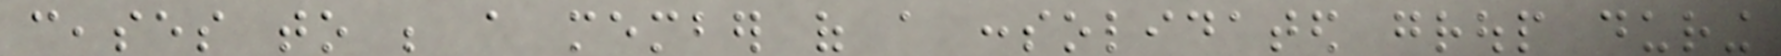ceases to be a member of a consolidated group during
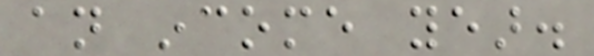an income year.
